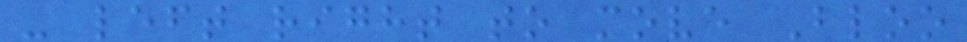- left right to move Bloo
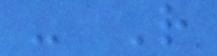- R
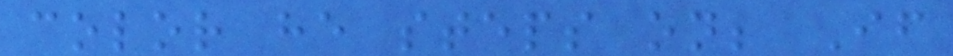color he steps on; If
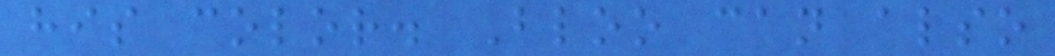his color. Bloo can also
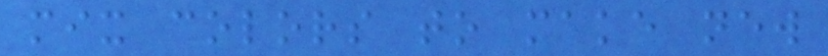mix colors to make new
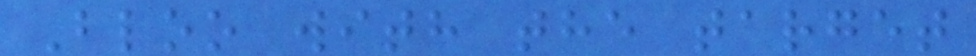Bloo with the target
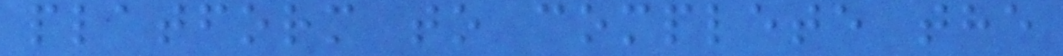platform to complete the
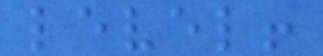level!
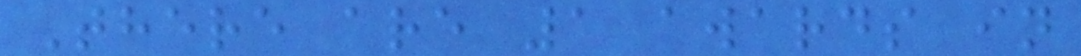There are 1 awards in
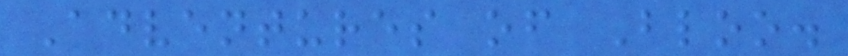Adventures of Bloo.
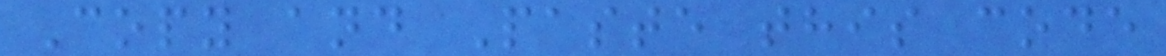Copy and Paste this code
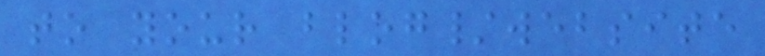to your blog/website
